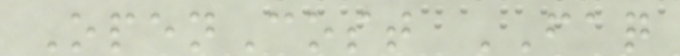OpenCost FAQ
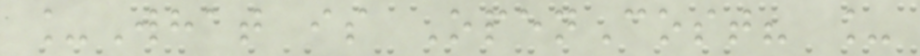_What is OpenCost? _
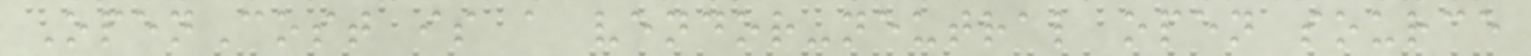OpenCost is a vendor-neutral open source
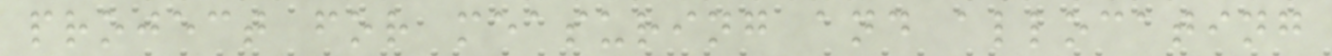project for measuring and allocating
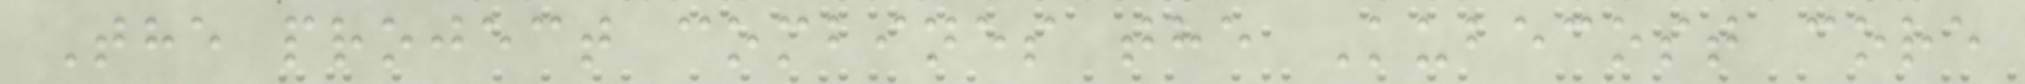The project combines the Kubecost core
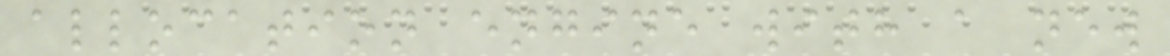allocation engine with a new
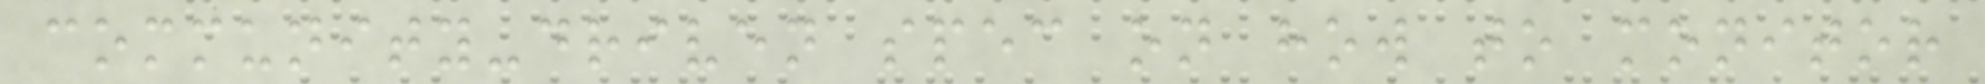community-driven spec on how to monitor
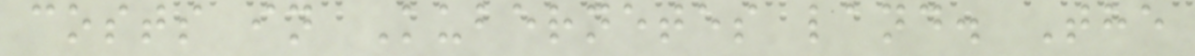costs in Kubernetes land. The
